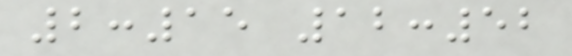2:15 12:52
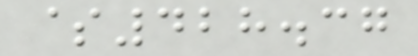$428.37
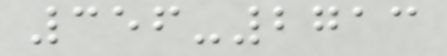356-2713
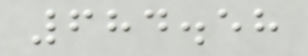684.58
